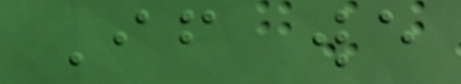If we
